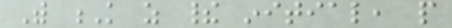With K as their initial, people
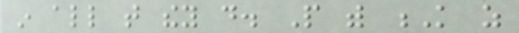in all that they do. People with K as
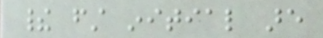their first initial are
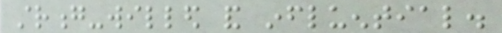strong-willed and influential.
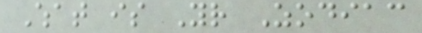What is Your Zodiac
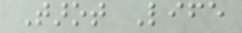Tarot Life
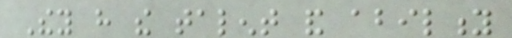They have the talent and ability
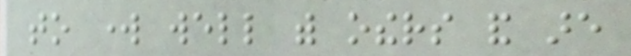to work well with others and are
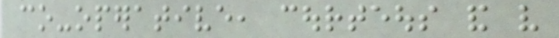co-operative, courteous and very
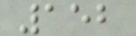152
